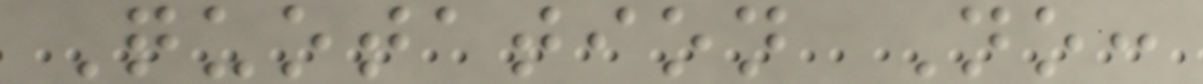Quotation No:
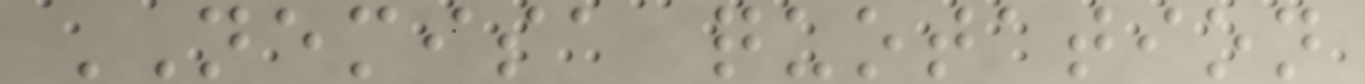NEMISA quotation
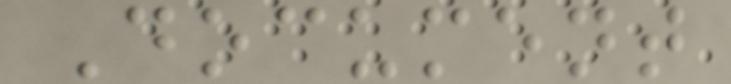Document
